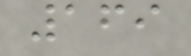169
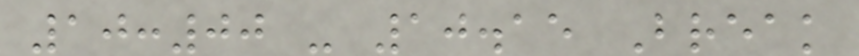10:00 - 10.15 Break
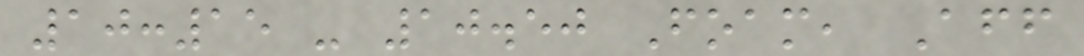10:15 - 10.50 Foam, Aff
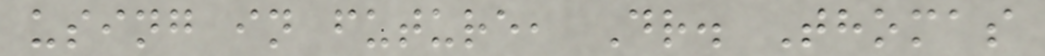using in future, Dr. Thomas
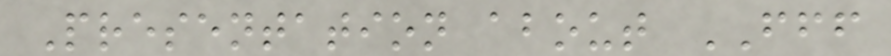Presentation about FFF
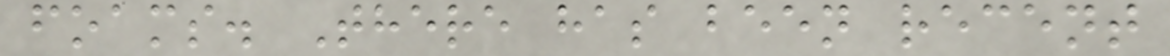foams. There has been recent
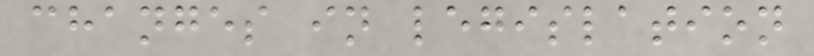changes in legislation
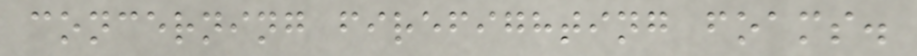concerning firefighting foams.
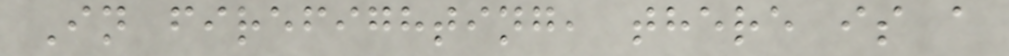In firefighting, there is a
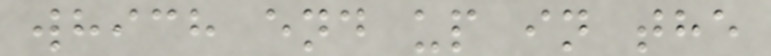which end up in the
